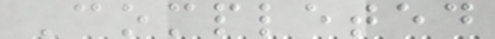Completed
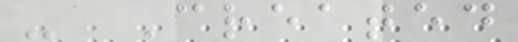- Created
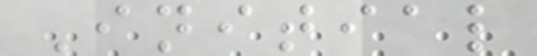Initial
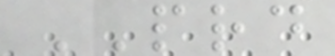PRD
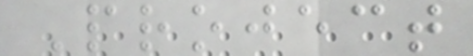Project
